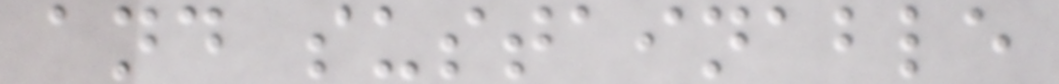and sustainable
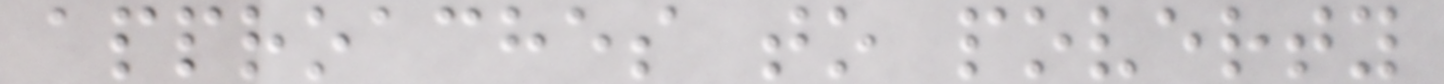approaches to poverty
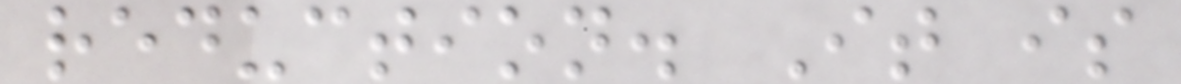reduction. It is
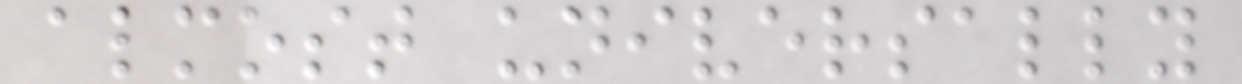almost universally
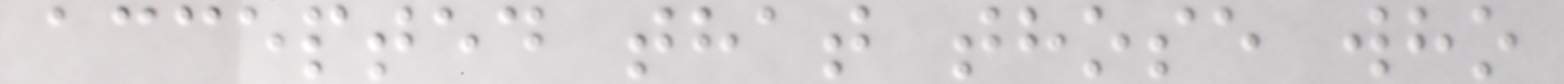accepted that those who
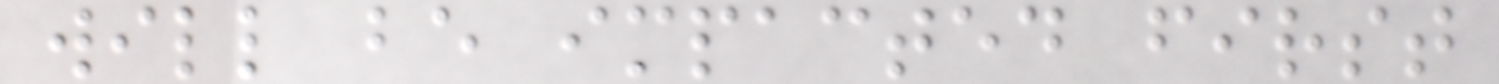will be impacted first
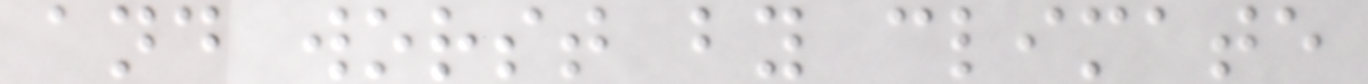and worst by climate
